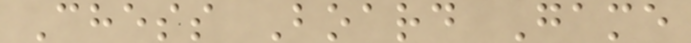Chess Board Game
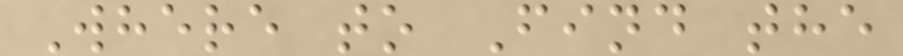Where to Find the
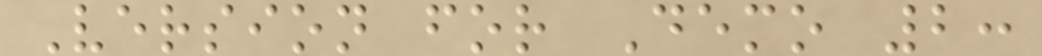Version for Demo 2:
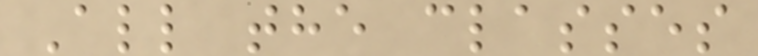All the classes
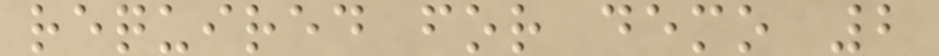required for demo 2
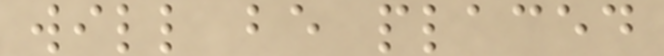will be placed
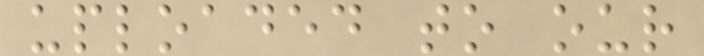uploaded to our
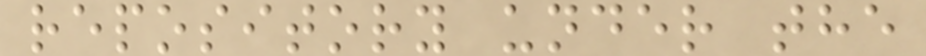repository under the
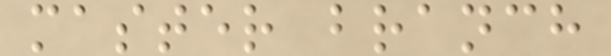master branch
